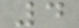4
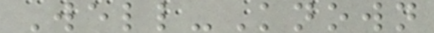Well-Known
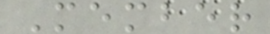Member
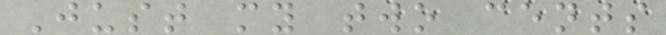Just my two cents
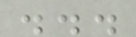...
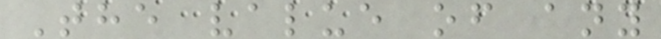The value of any
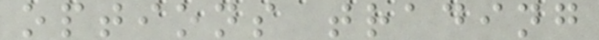options trading
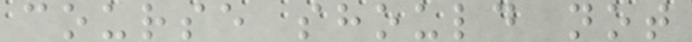course should not
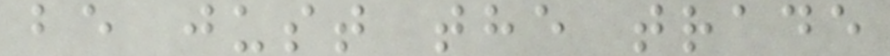be just the trade
